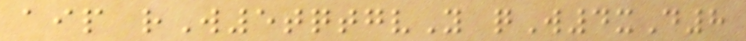aip rW5tqtgvY qW4xD8
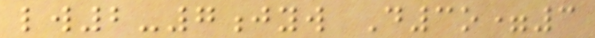lw2-7jyw D3o=3
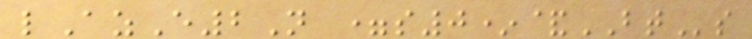lAzE2N =s0*&BTs
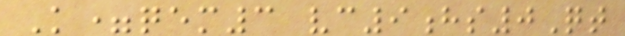K=qem3 vc9hs0Qt
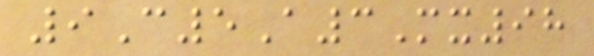9C5A3Mx98
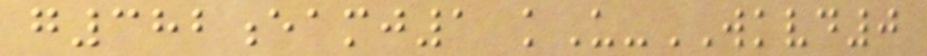g382eamj1 kU-WKVD0
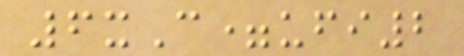6xC=ufi2
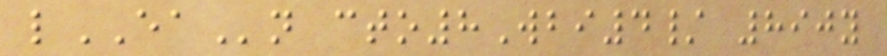lEAn cto8Wbi4/ 890y
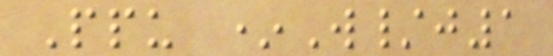Ppu *W/j1
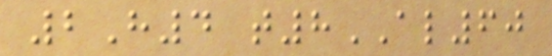2H4 t8AL60
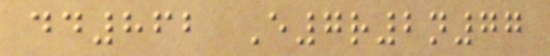dd862 E7r2n77
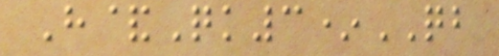H&Qk3*QB
